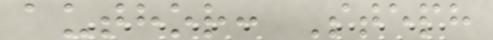author: Steph
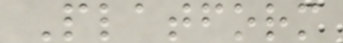Platform
